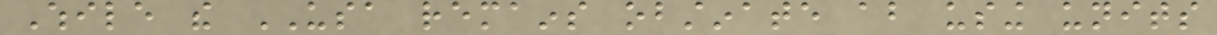While the USA remains obstinate about using units
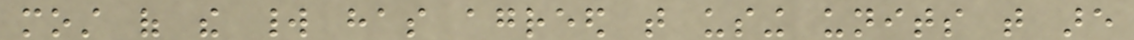most of the world has agreed that using units that are
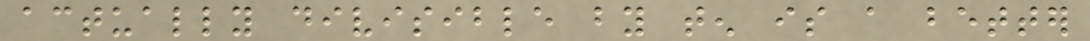actually divisible by ten is a better
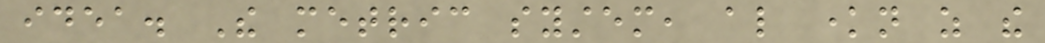idea. The metric system, also known as the
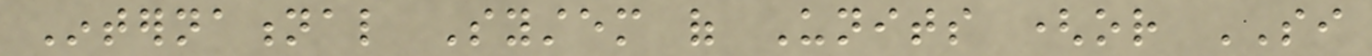International System of Units (or SI
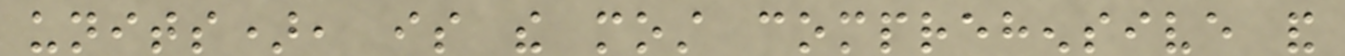units), is the most comprehensive and
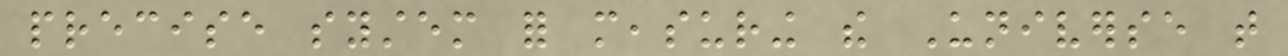precise system for measuring the Universe that
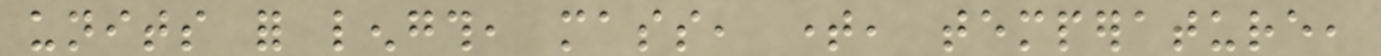units for length, mass, time, temperature,
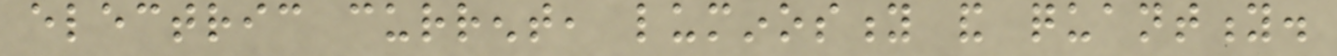electric current, luminosity and quantity.
